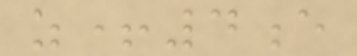z+4e
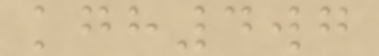kgh4wg
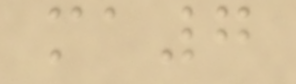ma7
